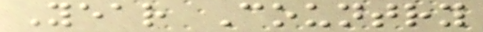Year Country
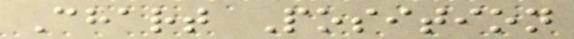Chart Position
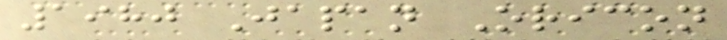1980 Japan Oricon
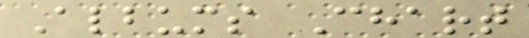Albums Chart
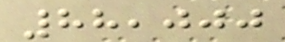88,000
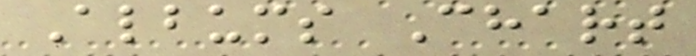Albums Chart
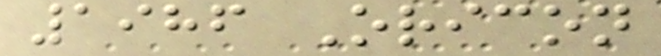1986 Oricon
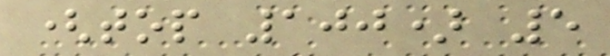(top 100) 5
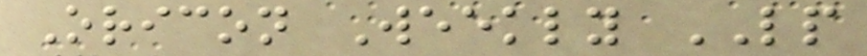Oricon Weekly LP
